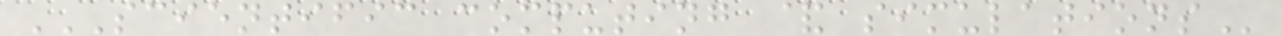SCIENTIFIC COMPUTING & SIMULATIONS
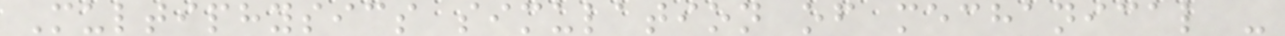Multiphysics simulation of mechanical -
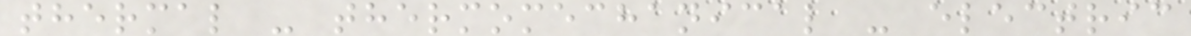thermal - thermomechanical - electric
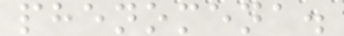phenomena.
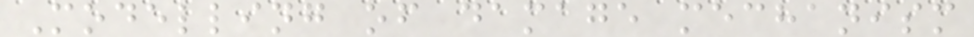Modelling of damage mechanism
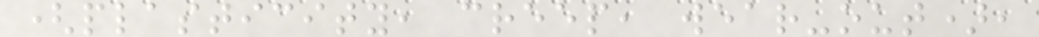(plasticity, creep, wear-out),
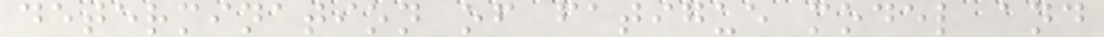determination of fatigue model and
